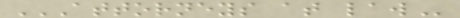ATTORNEYS AT LAW
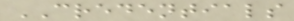CREDENTIALS
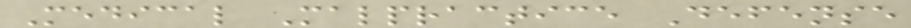Medical Malpractice Defense
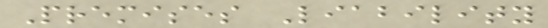Premises Liability
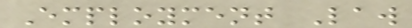Employment Law
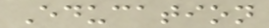Education
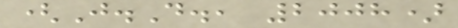(J.D., 2008)
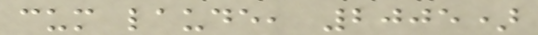cum laude, 2005)
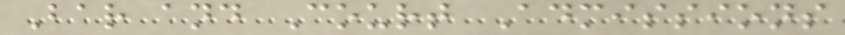Bar and Court Admissions
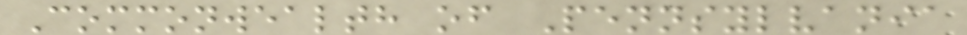Commonwealth of Pennsylvania
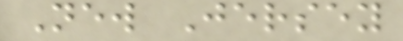New Jersey
